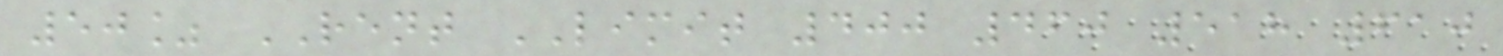50% RENT LIMIT 400 460 518 610
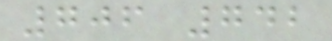706 742
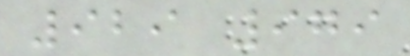929 979
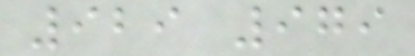929 979
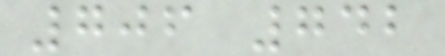706 742
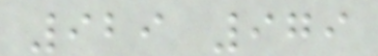929 979
